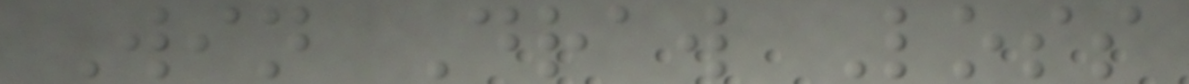Win Draw Loss
